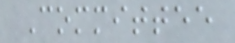Committee
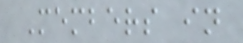Members in
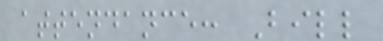attendance: Bill
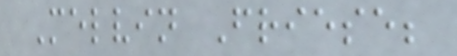Melvin Friese;
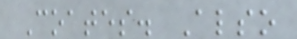Coates. Also
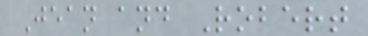Jean and Robert
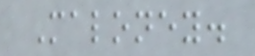Maloney.
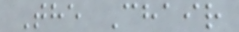The Chair
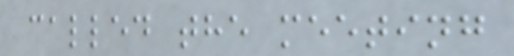called the meeting
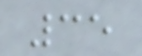35
